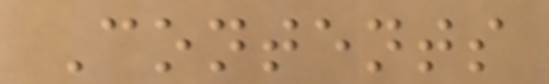Contents
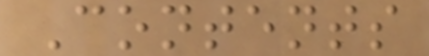Contents
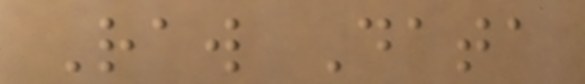Raw Data
